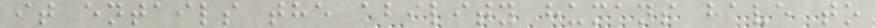it entails the ability humans have to
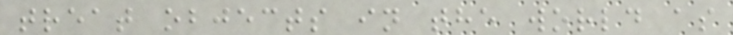treat objects in the world as
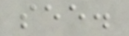see.
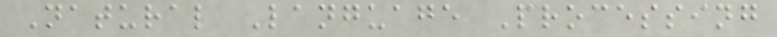Natural Language Processing
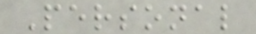Personal
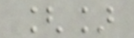[]
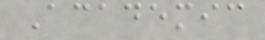Academic
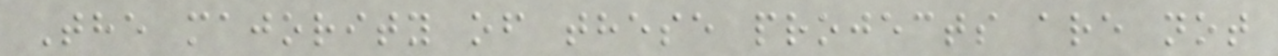The majority of these projects are not
